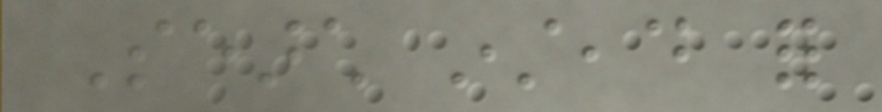Search instead for
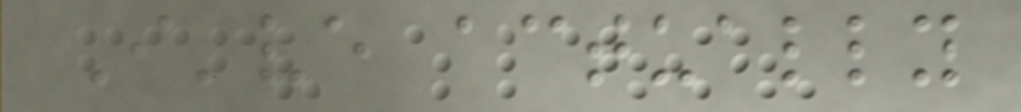I've actually
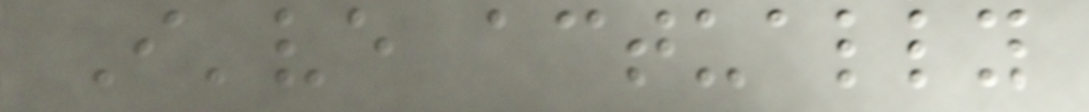I've actually
